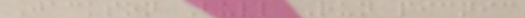Jackson Bull Run picnic
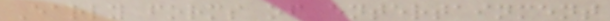Early forms of entertainment
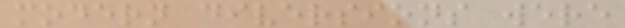modern diversions were
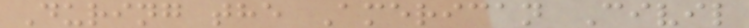During the American Civil
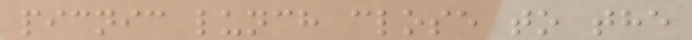picnic lunch close to the
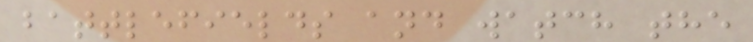battlefields and watch the
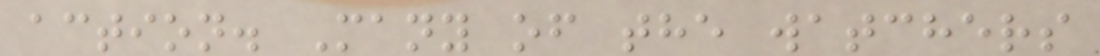action. Many of the watchers
